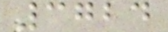3724
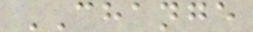CHANGE
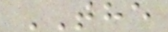THE
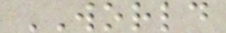WORLD
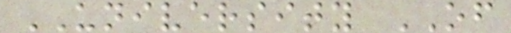UNIVERSITY OF
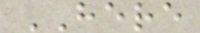HERE
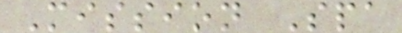Mission Spa
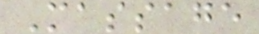Massage
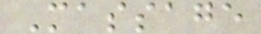Massage
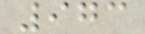973
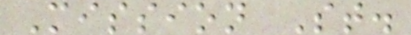Mission St.
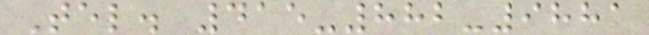Tel. 415-882-9881
